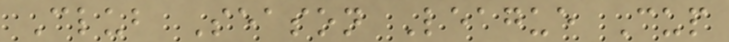Club Season League Cup
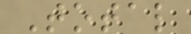Total
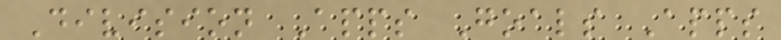Division Apps Goals Apps
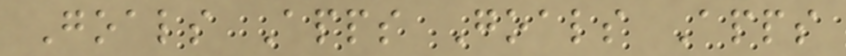Goals Apps Goals Apps
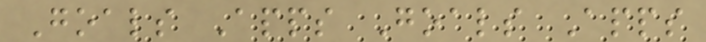Goals Apps Goals Apps
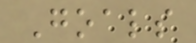Goals
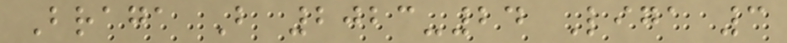Braga B 2023-24 Liga 3
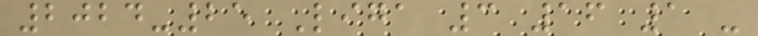2024-25 Liga 3 16 1 -
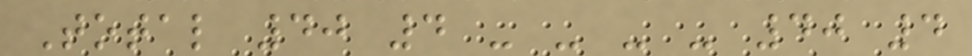Total 40 4 - - - - 40 4
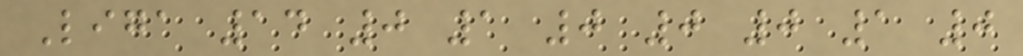Liga 14 0 1 0 0 0 1 0
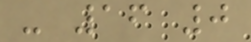- 16 0
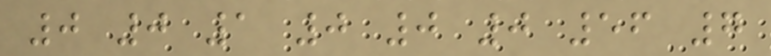0 0 1 0 0 0 56 7
